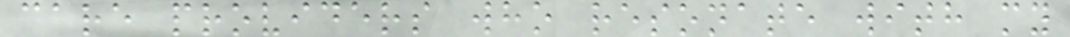care providers who resonate with my
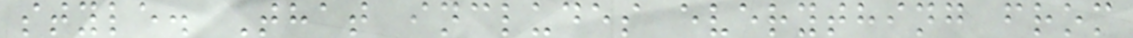style. That includes everything from
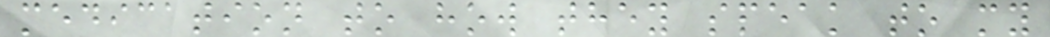medication to how they speak to my
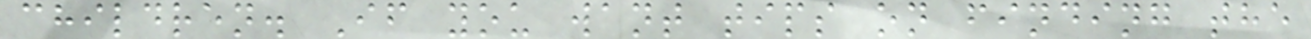children. If you want tips on finding the
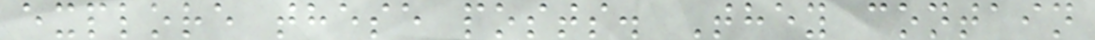explore these posts. They contain
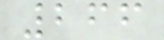266
